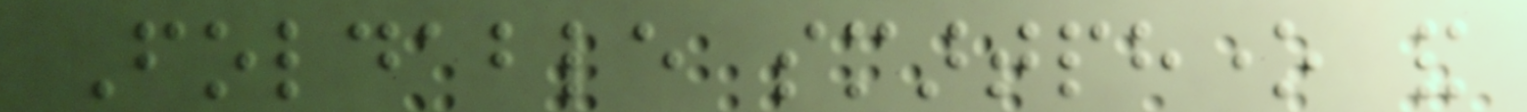Foldable smartphone and
